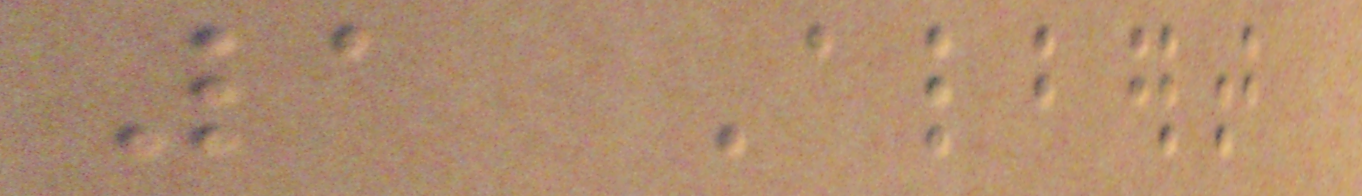1 Albert
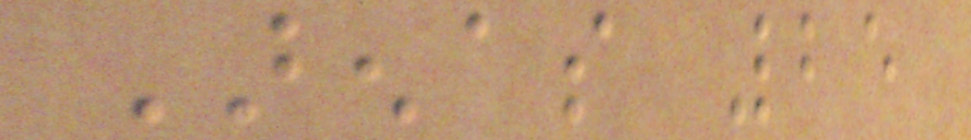Arenas 25
